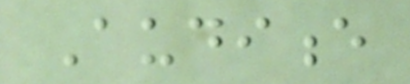Audience
